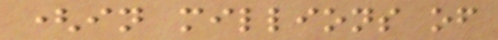(in millions of
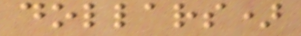dollars)
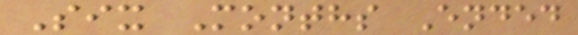Six Months Ended
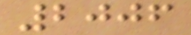2006
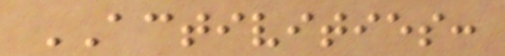ACTIVITIES:
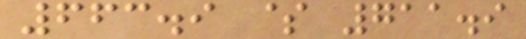663.9 $ 711.9
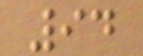94
